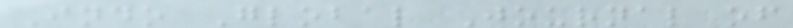Indo Global Journal of
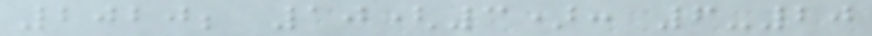2020; 10(3): 6-20
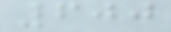600
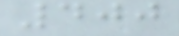400
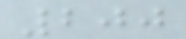200
